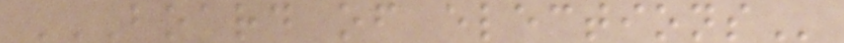BOARD OF ELECTIONS
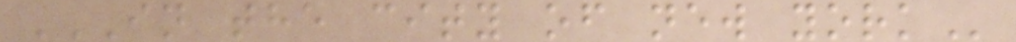IN THE CITY OF NEW YORK
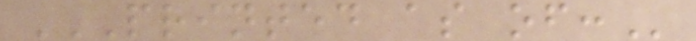PRINTED AS OF:
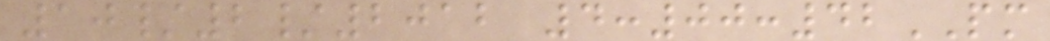10/2/2012 4:00:42PM
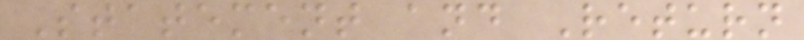Statement and Return
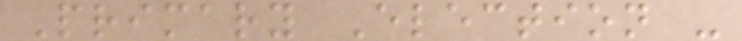Primary Election -
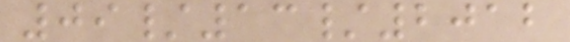09/13/2012
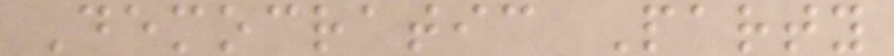Democratic Party
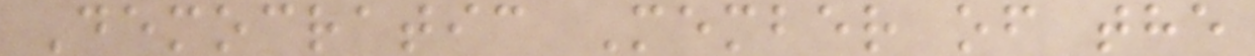Democratic Member of the
